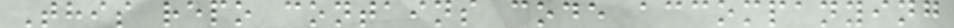This repo contains code accompanying
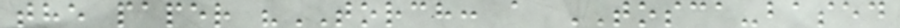the paper "TORCH: a TOSCA-based
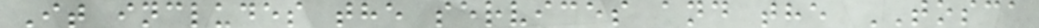It includes the services and the TOSCA
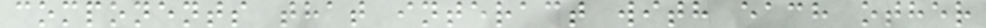components that interact with each other
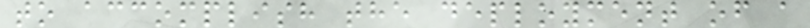to accomplish the deployment of a
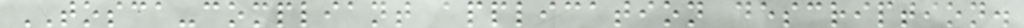TOSCA-compliant application description.
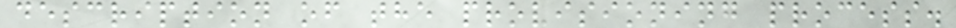description of the provisioning process.
